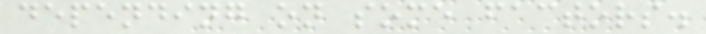depending on some factors.
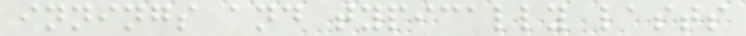innings and typically lasts
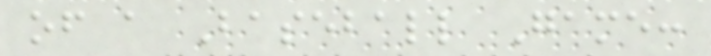of a Baseball Game:
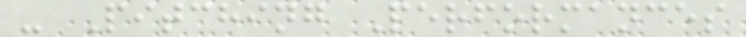- Pitching Performances
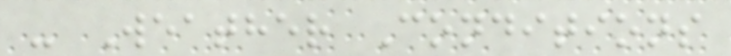- Weather Conditions
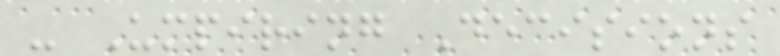- Umpiring Decisions
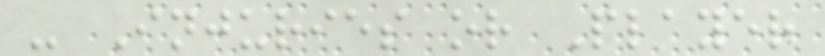- Injuries or Player
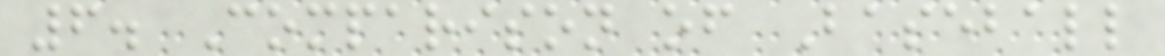6. Comparison of Baseball
